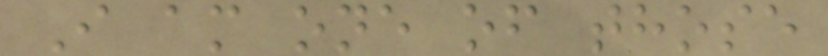I am one of those
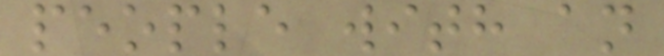people with an
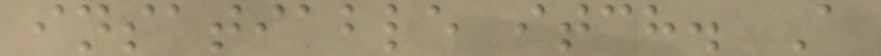insatiable itch. A
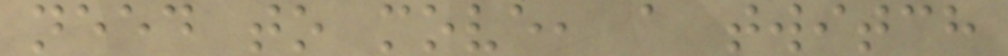need to move, a twitch
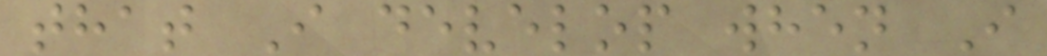that I develop when I
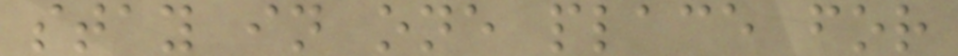stay in one place for
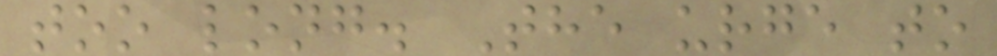too long. The urge to
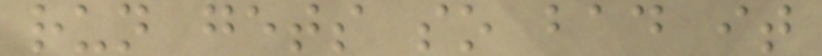run gets so bad it
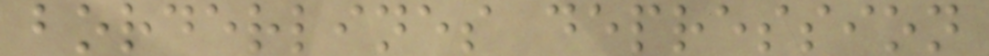borderlines depression
